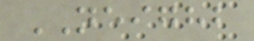NEIGHB
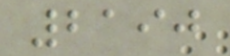2190
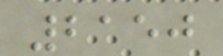2150
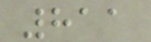811
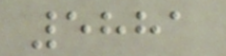5881
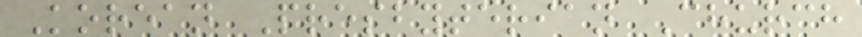Korean Presbyterian Church
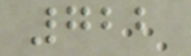722
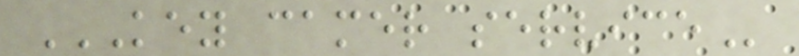KEY CAMER SERVICE
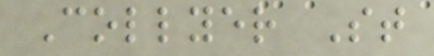Collyer St
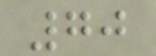70
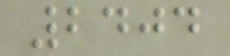2404
